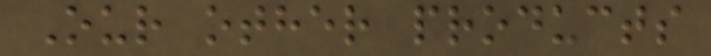Our other products
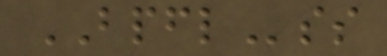BPFLss
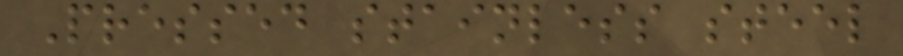Pressed stainless steel
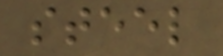steel
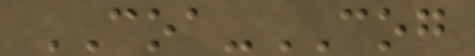COA-COG
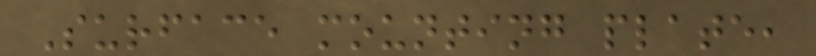Surface mounting plate,
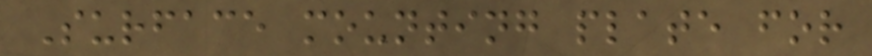Surface mounting plate for
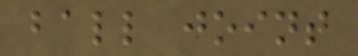ball joint
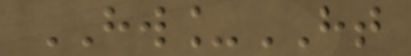HW_HT
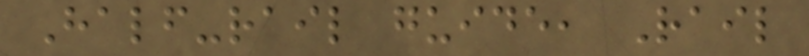Half-rail guide, Rail
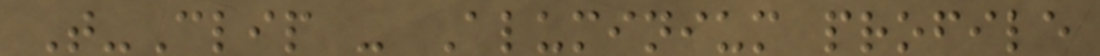T-Clip - Aluminium profile
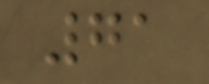71
